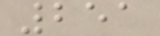251
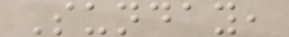Sunday,
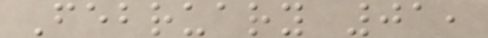February 01,
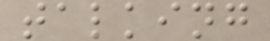talking
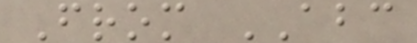From ABC
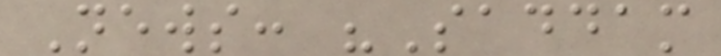News: "Saddam
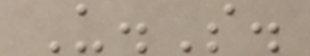U.S.
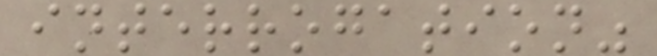interrogation"
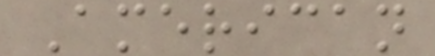American
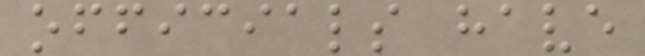officials have
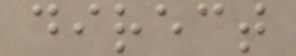direct
